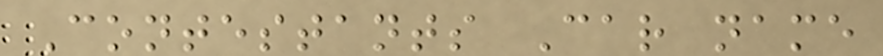Contestants Car name
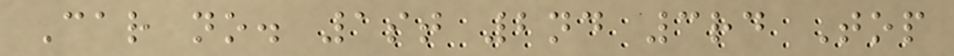Car no. 1st 2nd 3rd Top
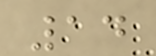14
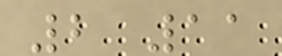2 11
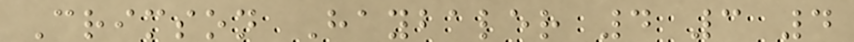Crimson Haybaler 4 3 4
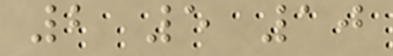2 5 10
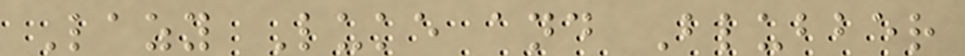Lazy Luke and Blubber
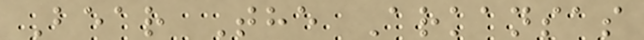Bear The Arkansas
